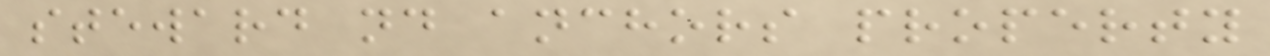steward nd anchors property
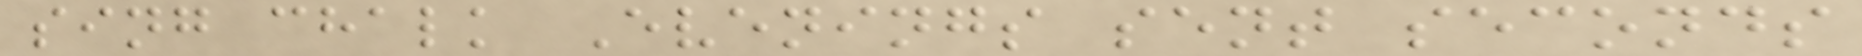sing chalk Evenings sent seconds
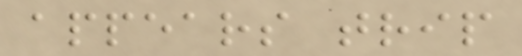appears trip
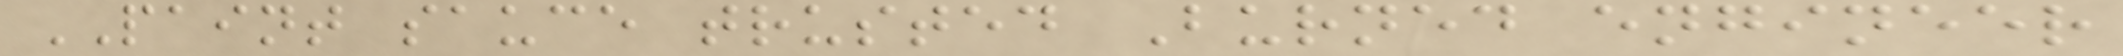PAINT sauce trusted Burned engineer
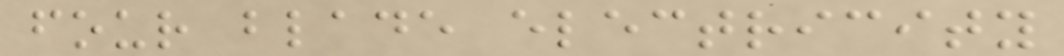four blade electricity
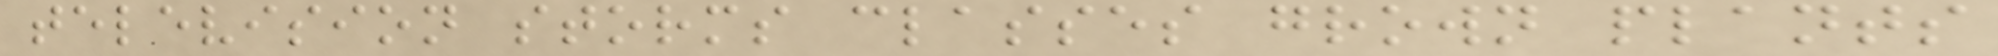television storms classes grown plants
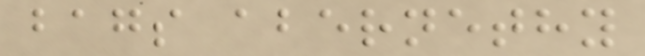bags abernethy
